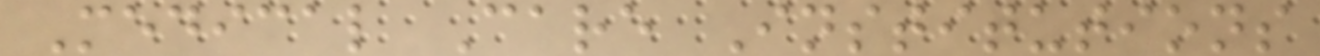Medical Care Institutions
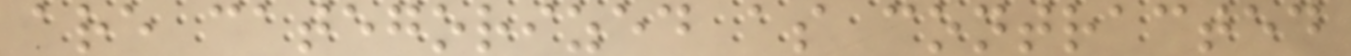are categorized as contracted
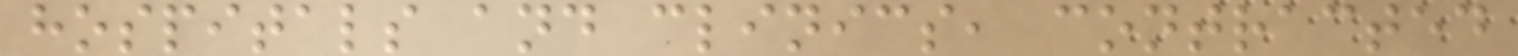hospitals and clinics, contracted
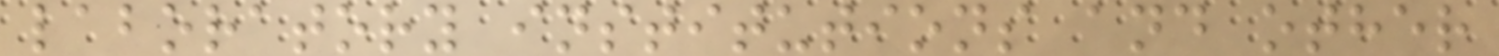laboratory institutions and other
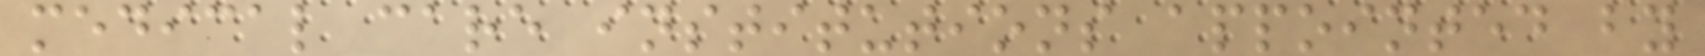medical care institutions appointed by
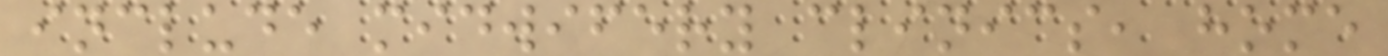include midwifery clinics, home
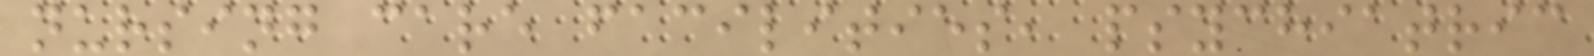nursing care facilities, psychiatric
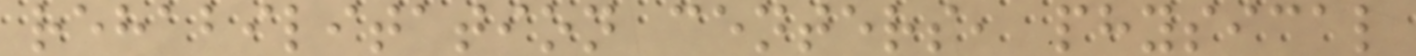rehabilitation centers, physical
